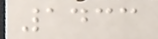1433
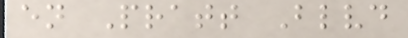en Pratt Blvd
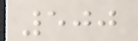500
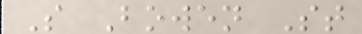S Bowen St
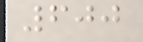600
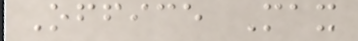Office Max
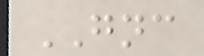GNC
